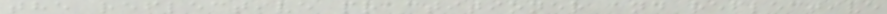the reflective practitioner and reflective
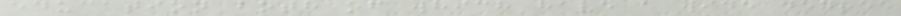education both of which have a wide degree
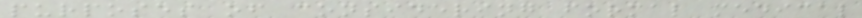purposes of considering formal medical
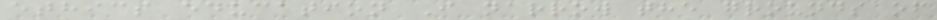ethics education I narrow the grounds of
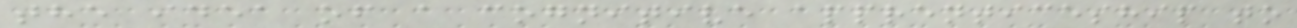the idea of a cognitive apprenticeship to
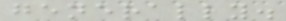generally.
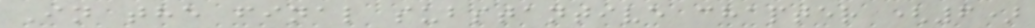In the final substantive chapter (6)
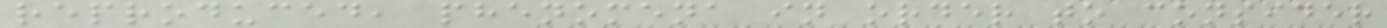reproduced, phenomena in order to consider
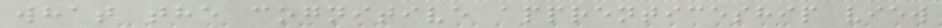what the cognitive apprenticeship view
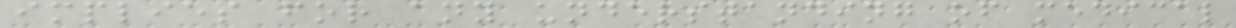implies for any understanding of medical
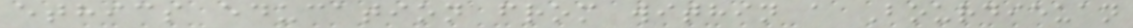ethics education from within a Bourdieuan
